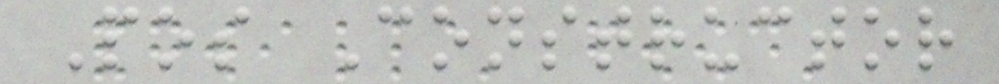Pos Constructor
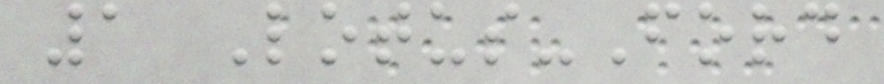1 Lotus-Ford
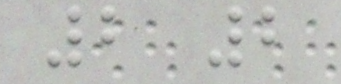2 2
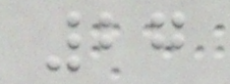27
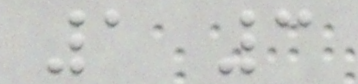1 3
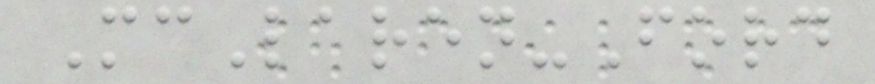McLaren-Ford
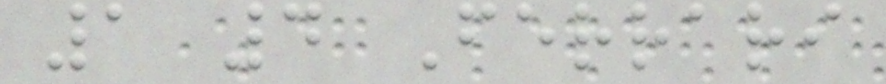1 4 Ferrari
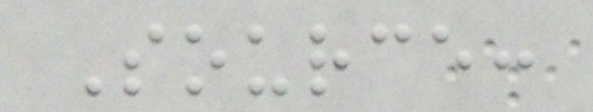Source:
